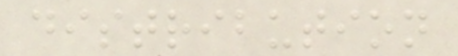distribution
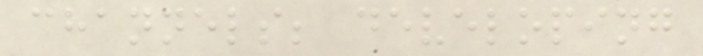channels; developing
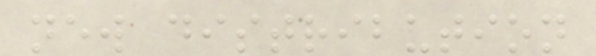new distribution
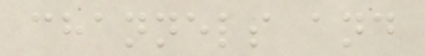channels and
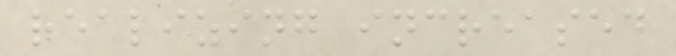realizing increased
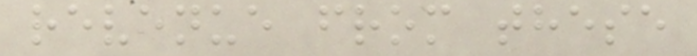revenue from these
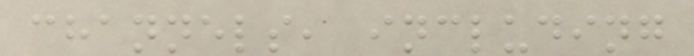channels, including
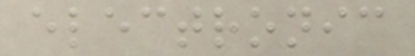electronic
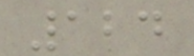124
